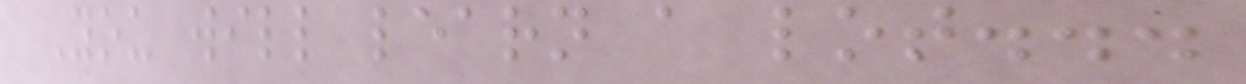You will learn a lot...
